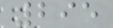295
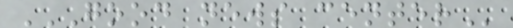GOOD NEWS CENTER
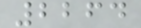2264
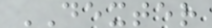DEXTER
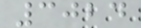3024
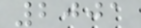2001
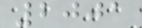2001
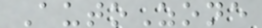AutoZone
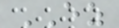EZ
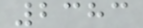2383
